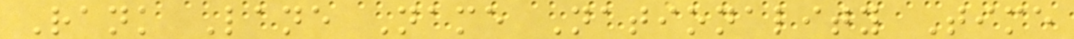Rank Lane Name Nationality Time
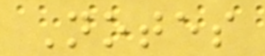Notes
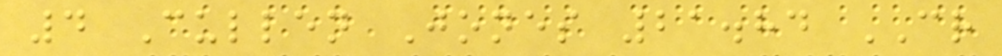4 Cullen Jones 21.84 CR
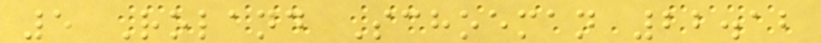5 Roland Schoeman 22.12
